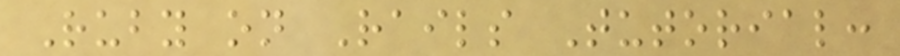Ruby on Rails Tutorial:
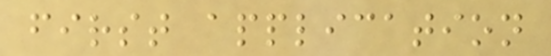first application
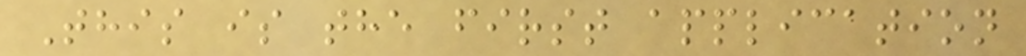This is the first application
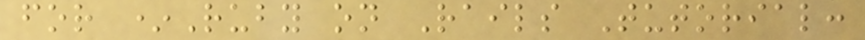for *Ruby on Rails Tutorial:
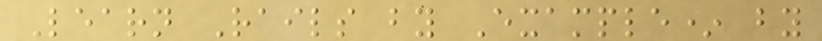Learn Rails by Example* by
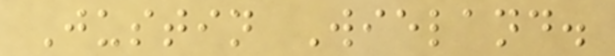Justin Wieland.
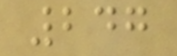247
